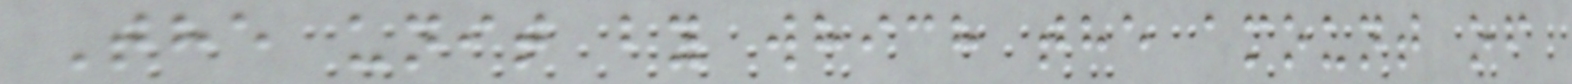The unit by which the amount of
